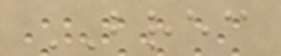BREC
